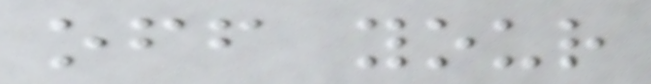off your
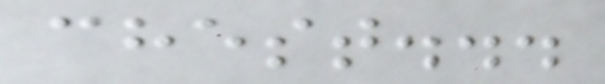chest...
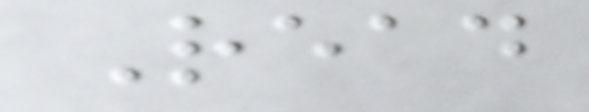Read
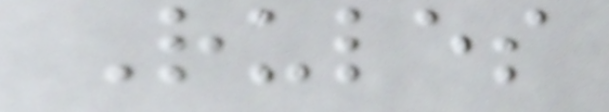Rules
